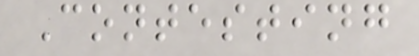Contesting
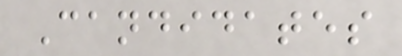Candidates
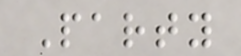Party
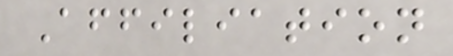Affiliation
